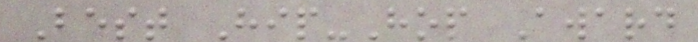Best Hip-Hop Award
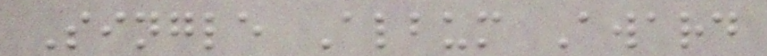Single Album Award
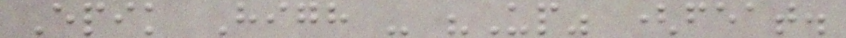Epik High - "Up" (feat.
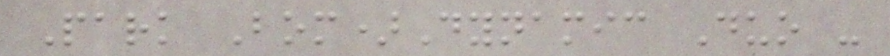Park Bom)Dynamic Duo -
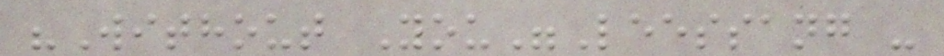"Without You"Leessang -
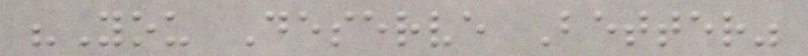"You Deserve Better"
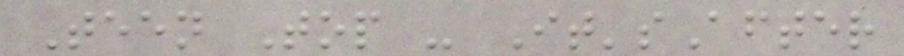Teen Top - It'sAfter
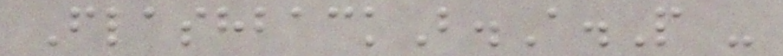FlashbackB.A.P -
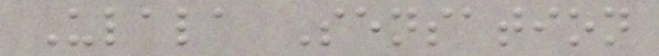Ulala Sensation
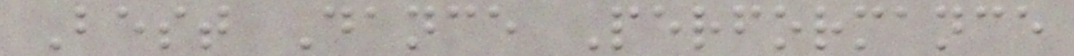Best Dance Performance
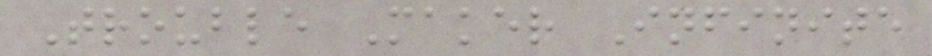Trouble Maker Infinite
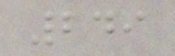249
